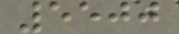5500
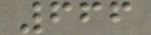666
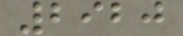2920
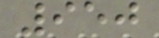950
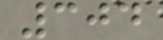304
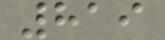819
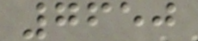7650
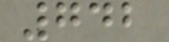742
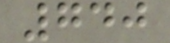740
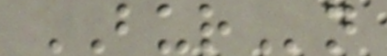BURn
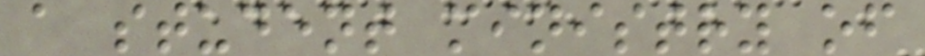a student ministry of
